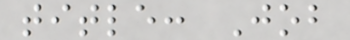title: Job
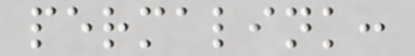permalink:
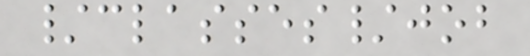/classes/job
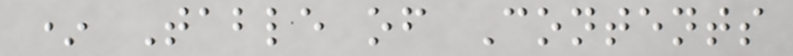* Table of Contents
